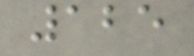125
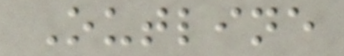Outline
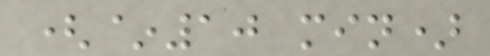(~10 min)
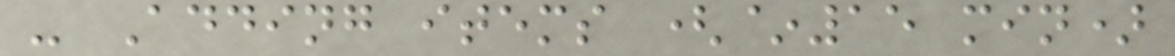- Adding items (~15 min)
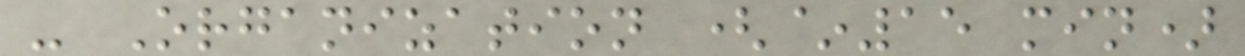- Organization (~15 min)
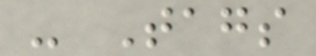- Tags
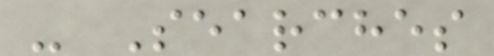- Searches
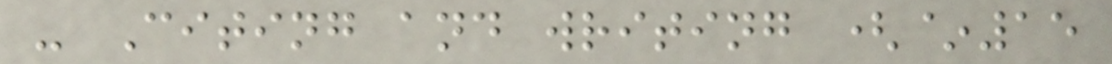- Citing and writing (~15
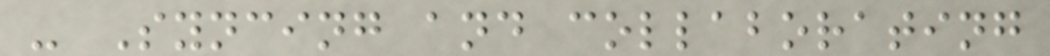- Syncing and collaborating
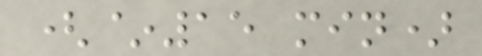(~15 min)
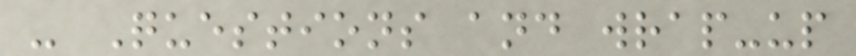- Questions and wrap-up
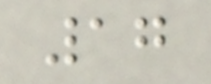17
